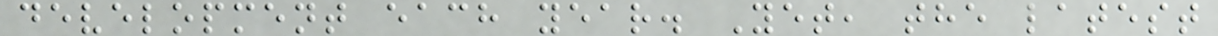development each year. Yet, the latest
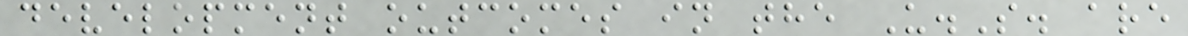development outcomes in the U.S. are
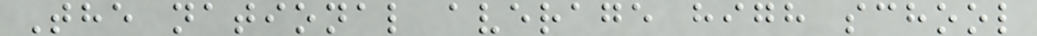The national average high school
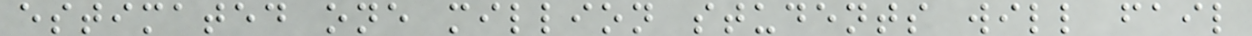estimated one million students will fail
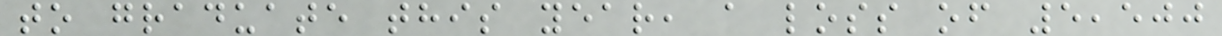to graduate this year, a loss of 5,500
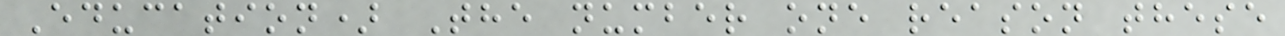Education) The number one reason these
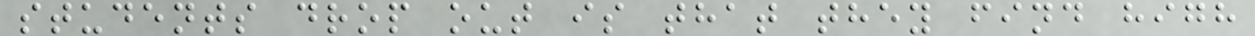students drop out is that they find high
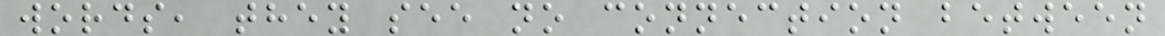words, they see no connection between
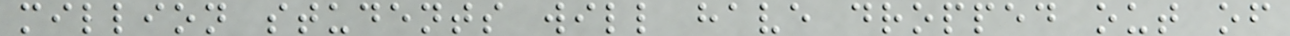million students will have dropped out of
